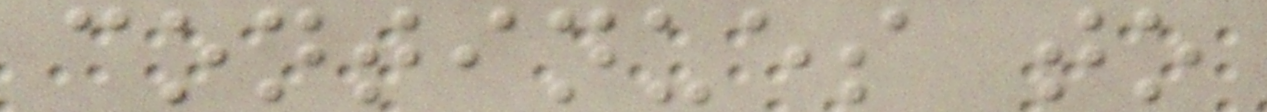continues to
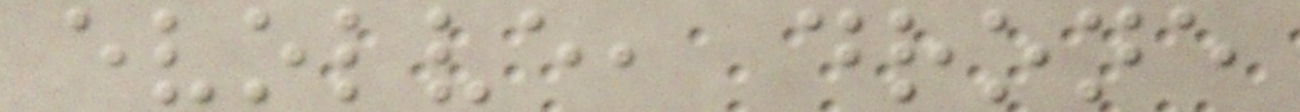evolve, drone
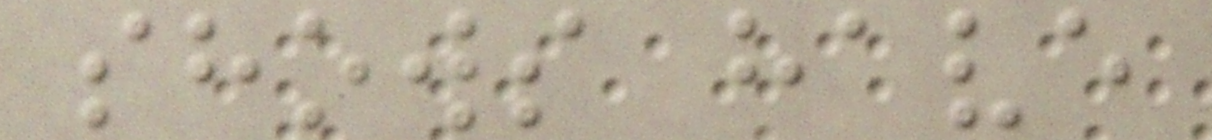shows have
